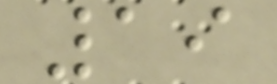19
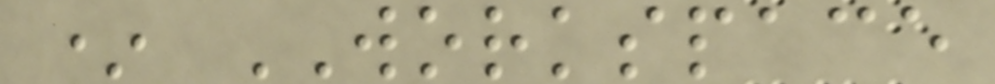* WORKSPACE
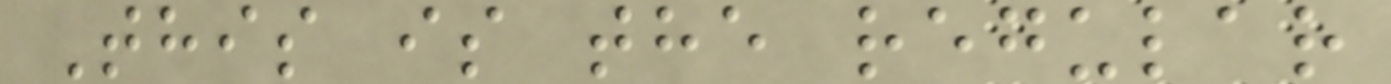This is the regular
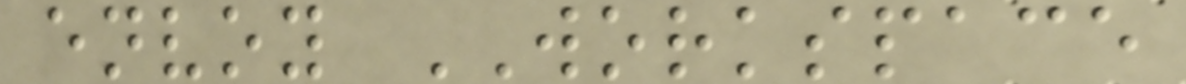envoy WORKSPACE
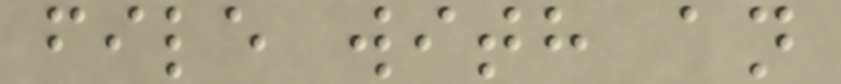file with an
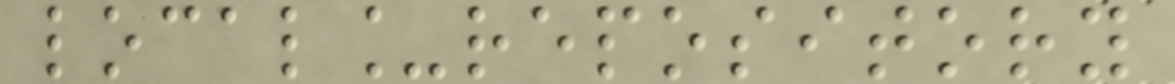local_repository
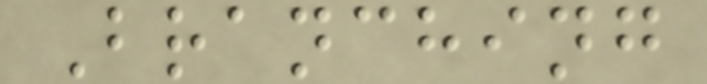Branching
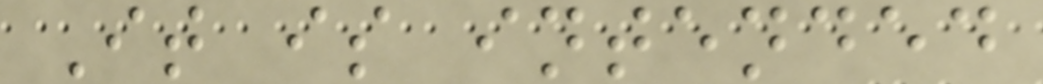It is intended
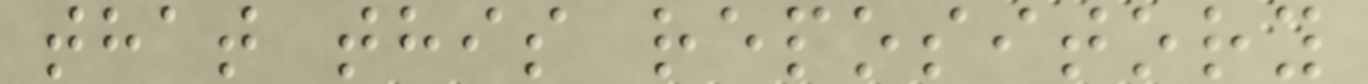that this repository
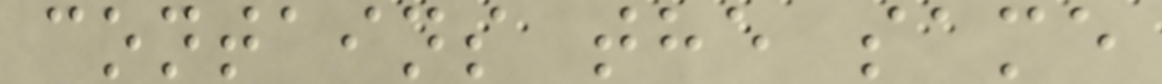contains the same
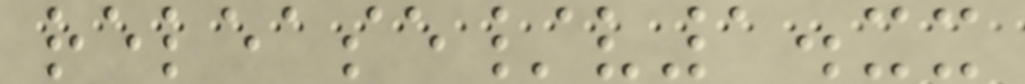release/v1.xx
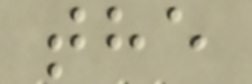the
